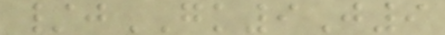/jGK9J9
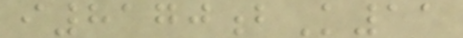i8170bK11
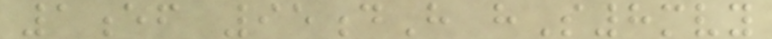1ef 95dH hS8mvy
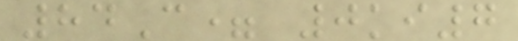84C= 0ki7
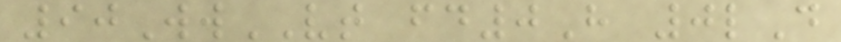90WwVT fd0H 0lD
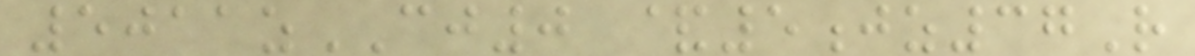5011zCJ0 &5jz37R
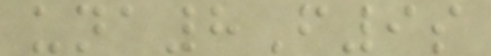una8F9s
